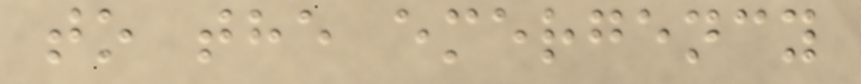to the emergency
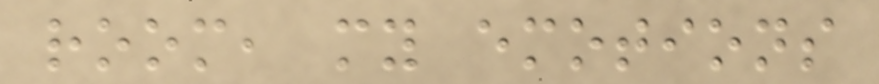room, my emotions
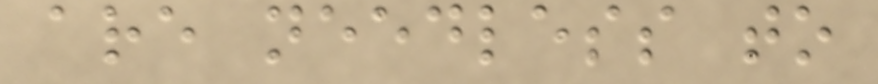are needless to
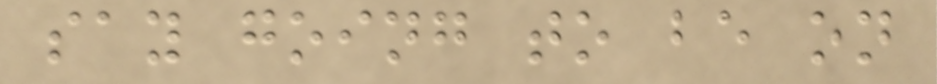say going to be on
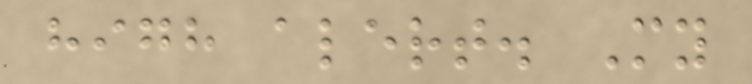high alert. My
